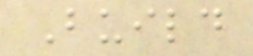Build
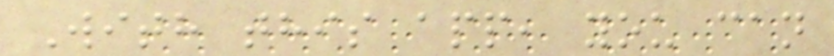With this app, you can
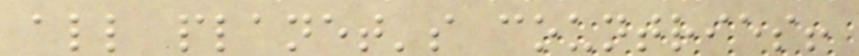all planet's countries!
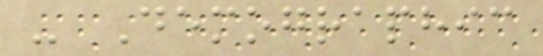- Demographic
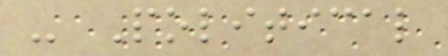- Political
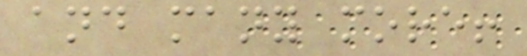and many more!
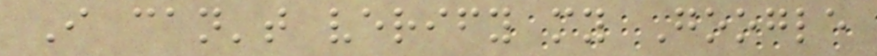I can't verify my Google
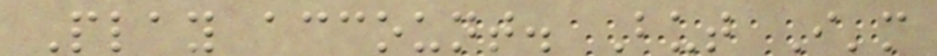Play account. But I'm
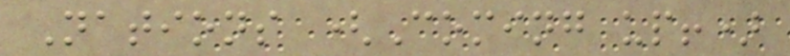Nations (Coming up!)
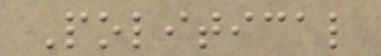Political
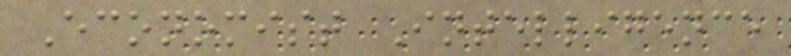Economist Intelligence
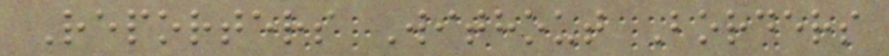Reporters Without Borders
